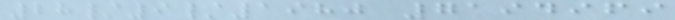28/9/1980 7194969
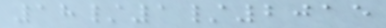18/1/2015
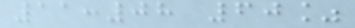11:08 60%
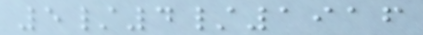5/4/1916
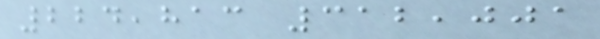224,813 312,001
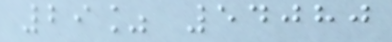29% 54080
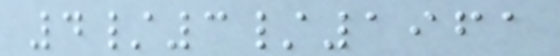4/3/1961
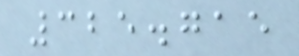325.715
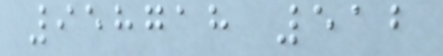958718 512
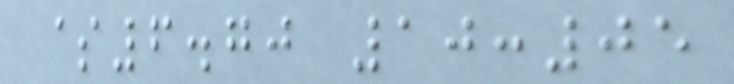$6.70 10:05
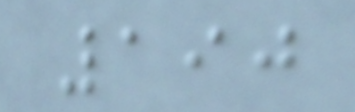190
